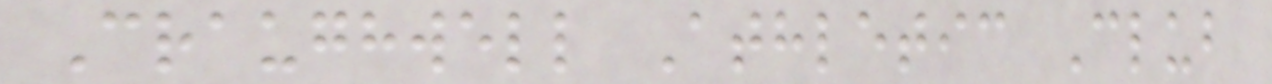Craughwell Athletic Club
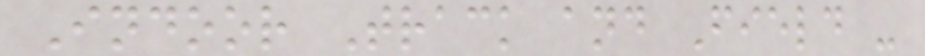Indoor Track and Field -
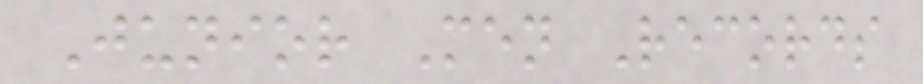Junior Men Records
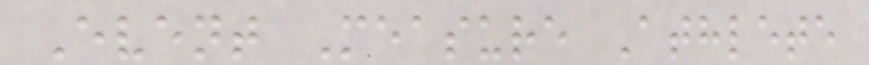Event Measure Athlete
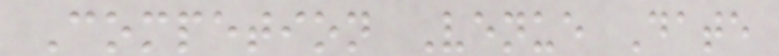Competion Venue Date
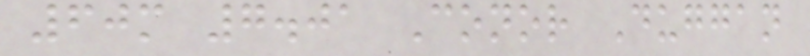60m 7.01 Conor Duggan
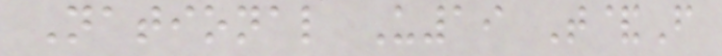National U19 T&F
